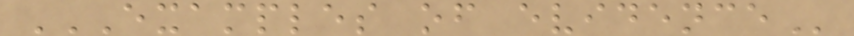EXAMPLES OF EVIDENCE
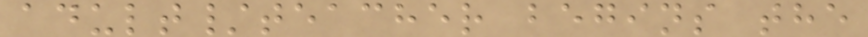adult/teacher begins the
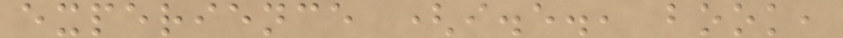experience (i.e., book,
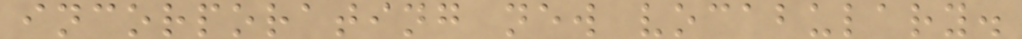incorporating new vocabulary.
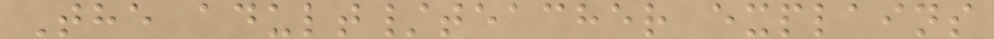The adult/teacher explains
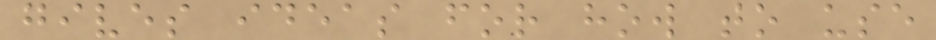gives ideas for how to use
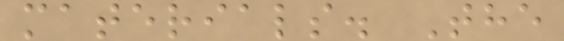materials. The
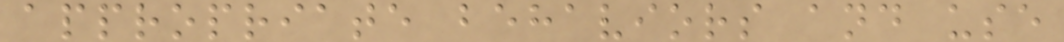appropriate behaviors and use
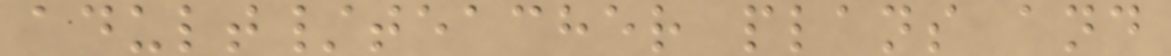adult/teacher plans and
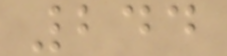244
